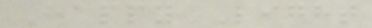Happy Light
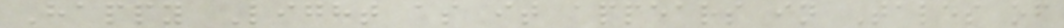Happy Light as it appears in Tales of
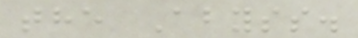the Abyss.
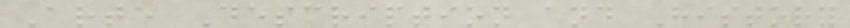Arte Description and History
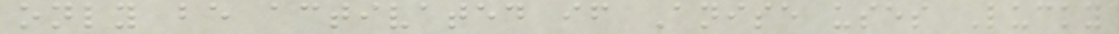only be activated if Anise uses Lucky
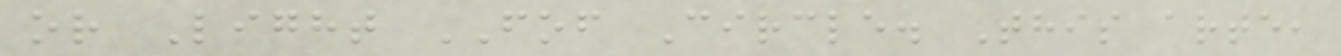or Light FOF Circle. This arte,
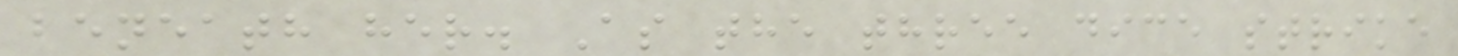beneath her. As the three dice strike
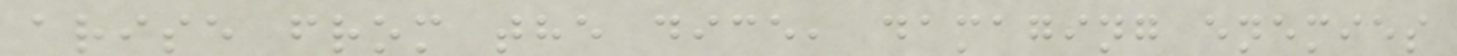arise from the dice, damaging enemies
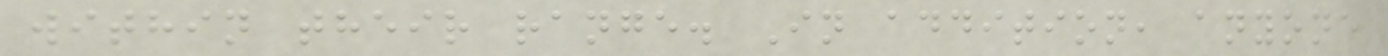within their range. In addition, anyone
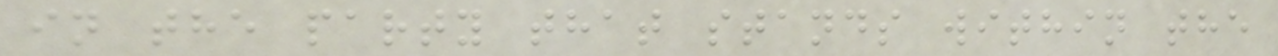in the party that stands within the
